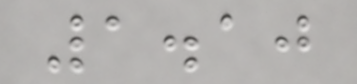1.10
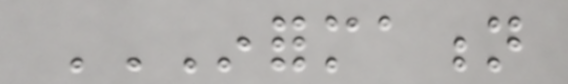INFORMATION
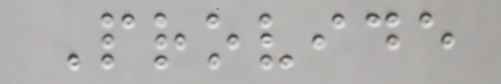Provide
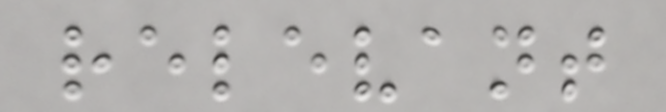relevant
